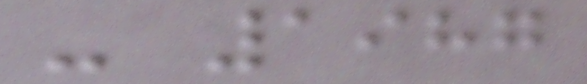- 1987
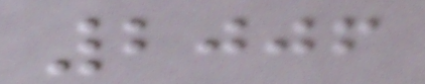2006
